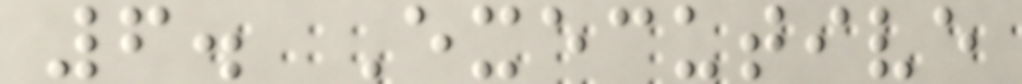6. Executive
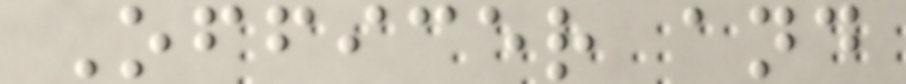Officer and
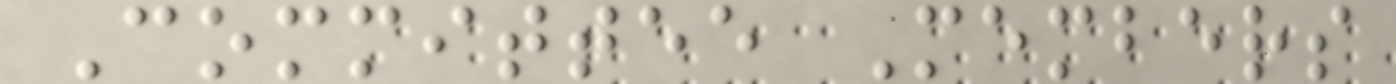Committee Members
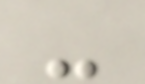-
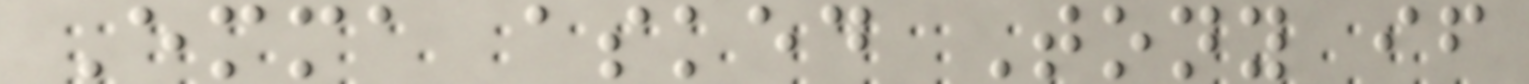Emma asked Tony if
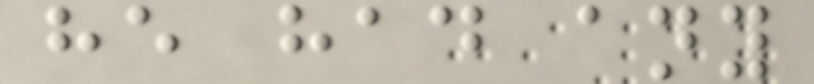he had any
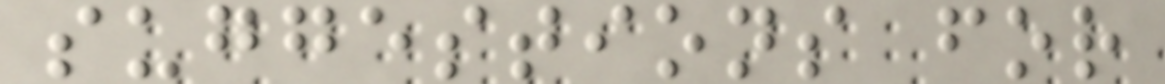suggestions for
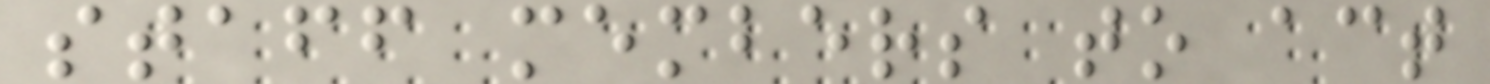staff members to act
